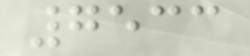7533
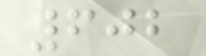602
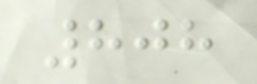808
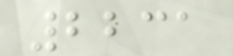2231
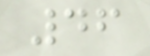46
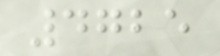4725
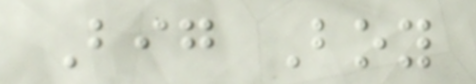Big Boy
